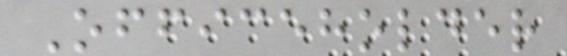Officeholder
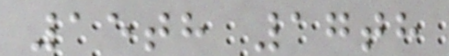15th 17th
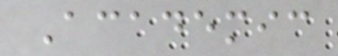Academic
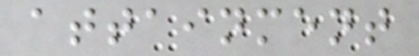attainment
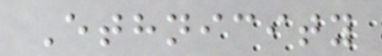Ethnicity
